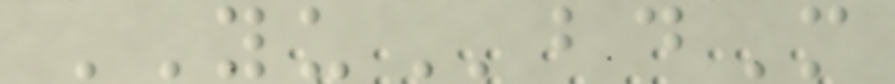YUbdM
